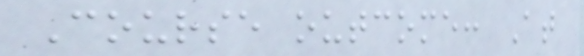Course outcome: At
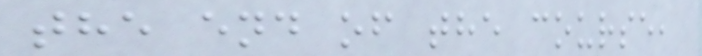the end of the course,
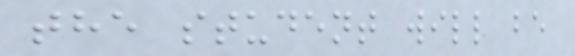the student will be
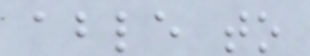able to
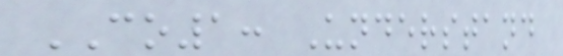CO1: Understand
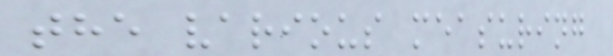the various measuring
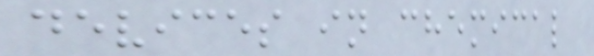devices in chemical
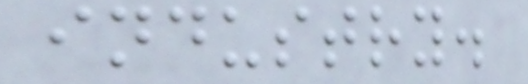industry.
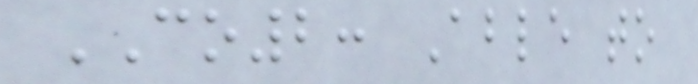CO2: Able to
